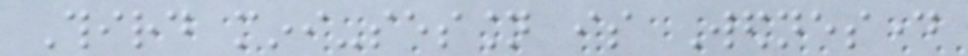Third mini-session is Wednesday
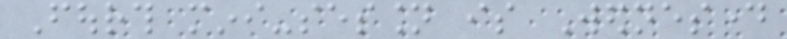Fourth mini-session is Wednesday
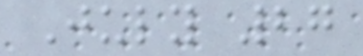July 27
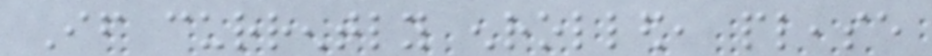If currently enrolled, please
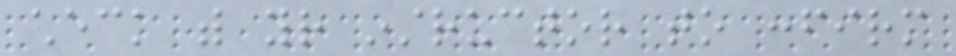check with your instructor to confirm
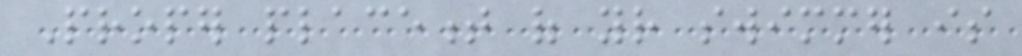Proper placement of your swimmer is
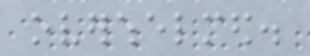overwhelmed.
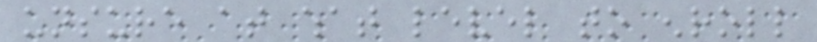unsure at what level to enroll
